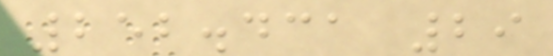252.431 29
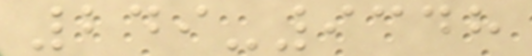249-9348
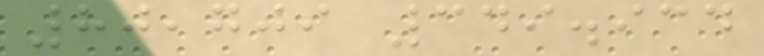80,709 349.934
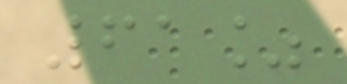61%
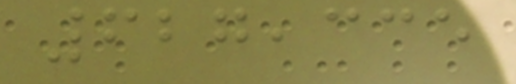627,335
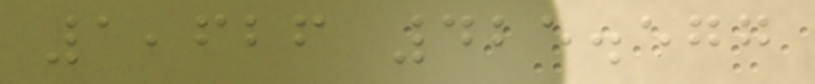1,626 425.577
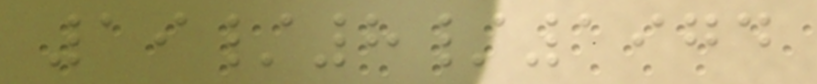19/8/1974
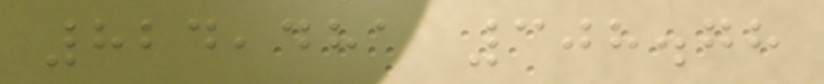824,481 308.78
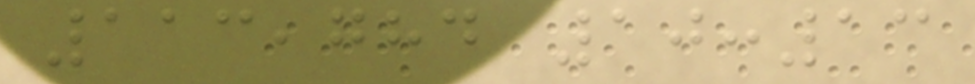113,784 10:13
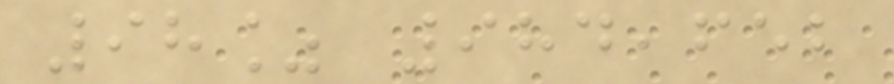98% 984,652
